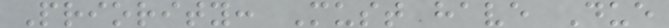Priority: Must have Due
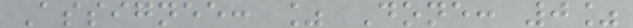Assignee: % Done: 0%
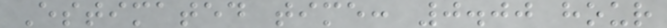Estimated time: 0.00 hour
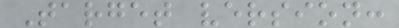Target version:
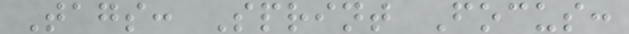Tags: Sprint Focus:
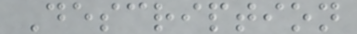Description
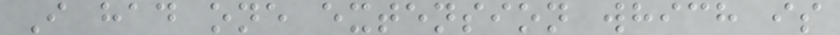I had one extension which is
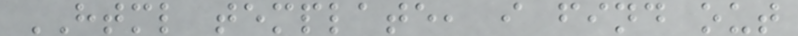HTML template, i find out
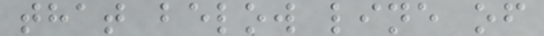that below line of
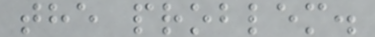the problem.
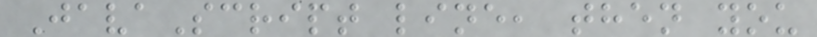JavaScript line, then you
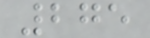275
